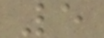5
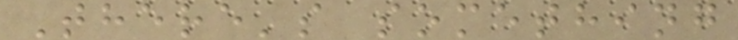There's something
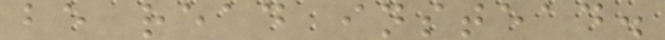be read instead.
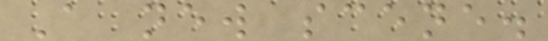A new scene.
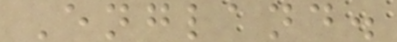England.
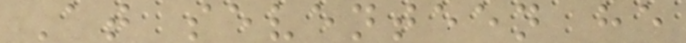At seventeen he
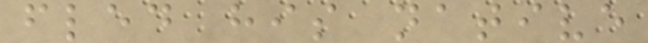fled his native
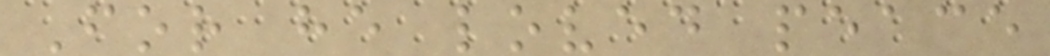For he loved peace
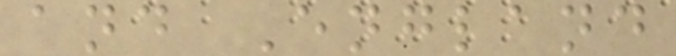and England
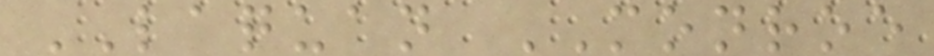LAQUAN MONROE
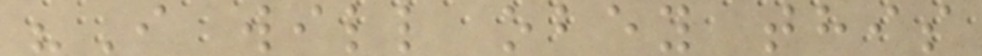"I will obey this
